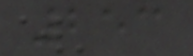253
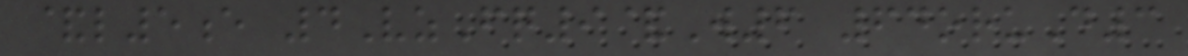&l5e 4VzFq9&W6 64oruD3
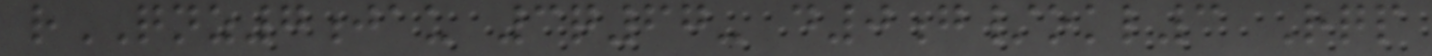rQNZ7jau 3q67- d0g/okl3 Rqp
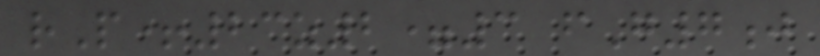rP+23z2=3 fG7j
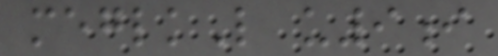meglkL u9i
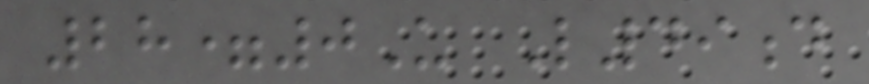28=0U L49d
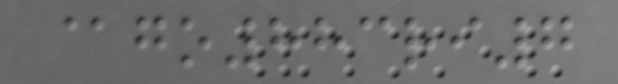@go883ri7
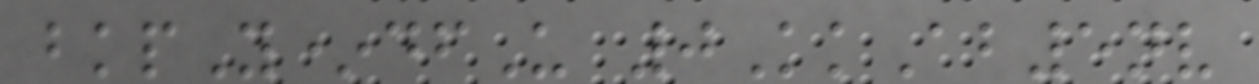bkpY*dfU 0KkAb5nv
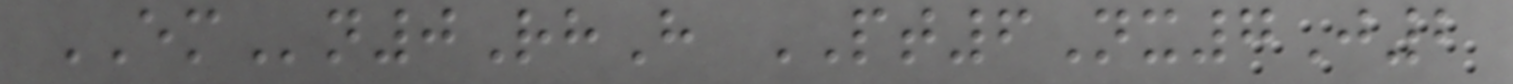EMn0RhH PT6Nx7J2
